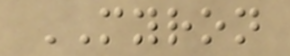MYRON
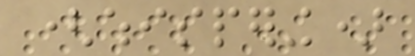(whispering)
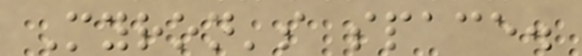Myron's space.
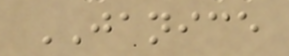JANICE
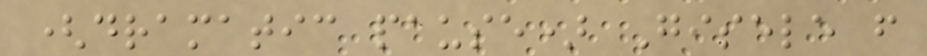(dramatic pause) Gisele from
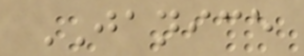JANICE
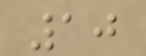10
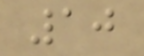10
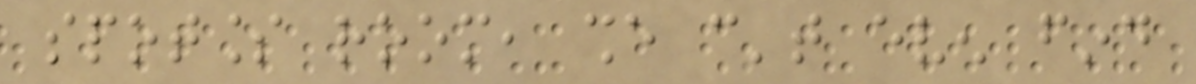spotless room, she can't even find
